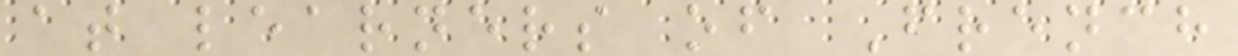at learners of French
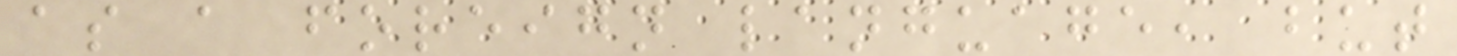as a foreign language, but
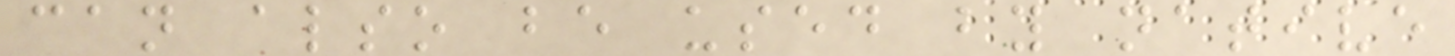can also be used by native
